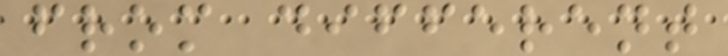from different
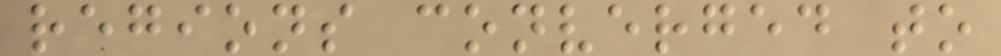regions converged to
